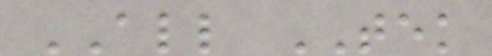ALL TEK
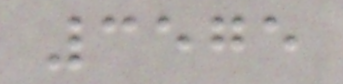3575
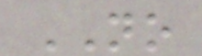NO
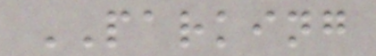PARKING
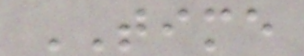TIME
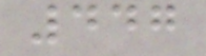447
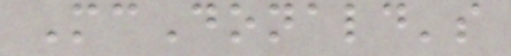McDonald's
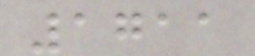1711
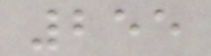255
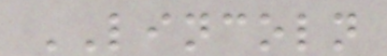LINCOLN
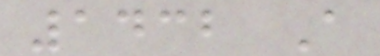1432 A
